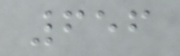656
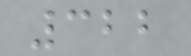322
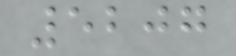5207
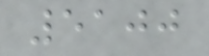5100
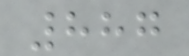887
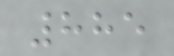885
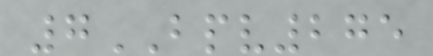7BPV275
